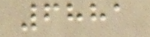6881
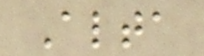Alta
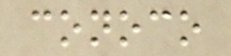conoco
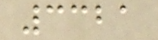3321
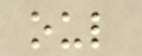oul
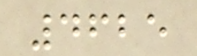4625
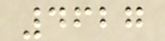4627
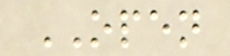OPEN
